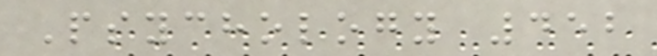Psychology 452
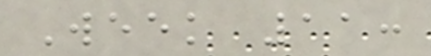Week 11:
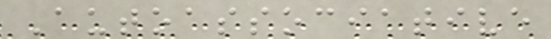Autoassociative
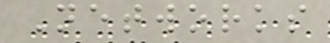Networks
